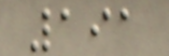191
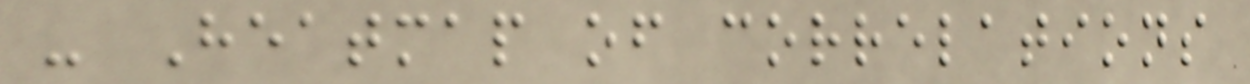- Heatmap of correlations
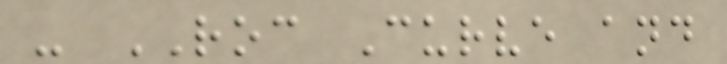- ROC Curve and
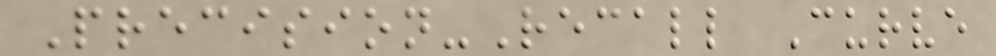Precision-Recall Curve
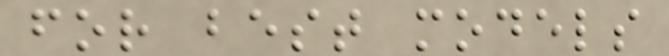for best models
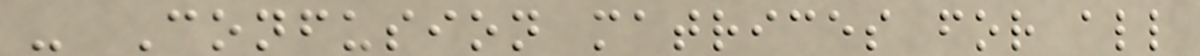- Confusion matrices for all
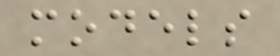models
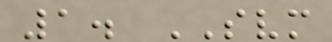1. SVM
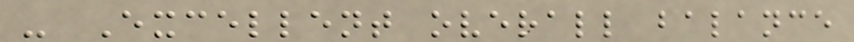- Excellent overall balance
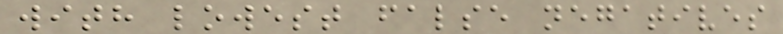with lowest false negatives
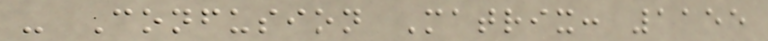- Confusion Matrix: 1155
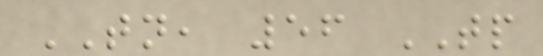TN, 56 TP
